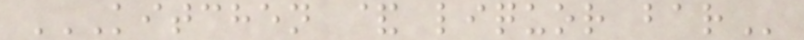KITCHEN & LIQUOR BAR
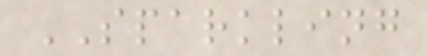SPARKLING
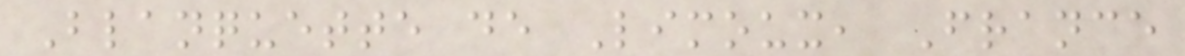Blanquette de Limoux, France
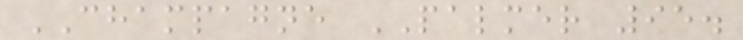CHAMPAGNE PALMER 95.
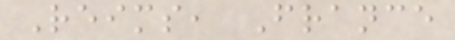Reims, France
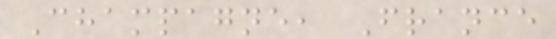Champagne, France
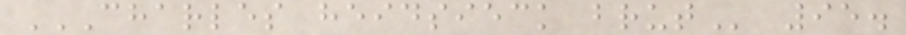CHARLES HEIDSIECK BRUT 95.
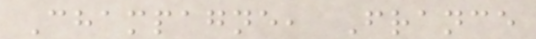Champagne, France
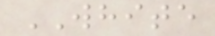WHITE
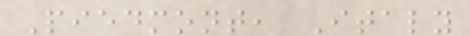Piedmont, Italy
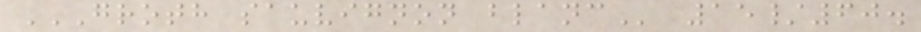GROTH SAUVIGNON BLANC 15/60.
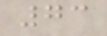73
